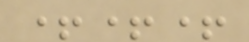+++
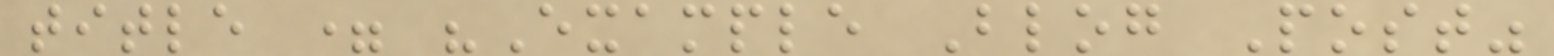title = "Example Blog Post"
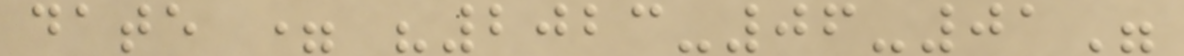date = "2023-06-01"
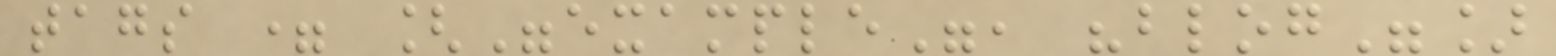tags = ["example", "blog"]
